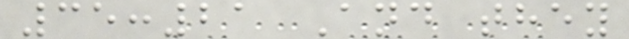35:21 And they
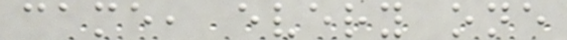came, every one
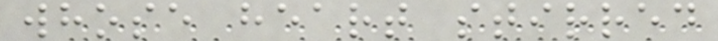whose heart stirred
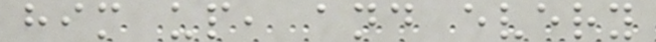him up, and every
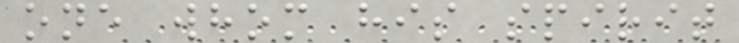one whom his spirit
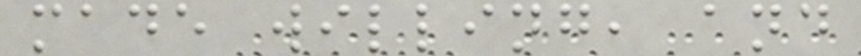made willing, and
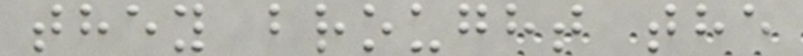they brought the
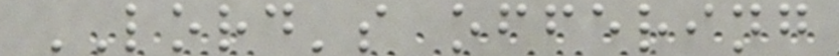LORD's offering
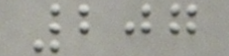207
